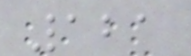121
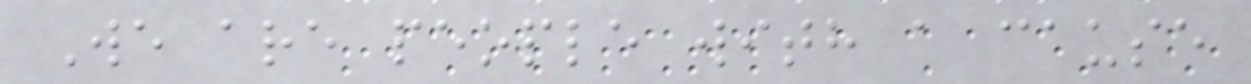We are people with a cause
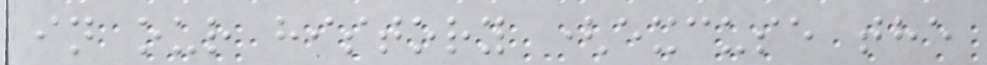in our history (excuse the
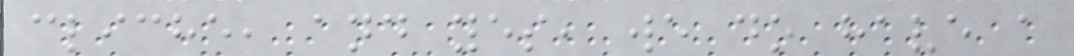cliche, and yes, we do have a
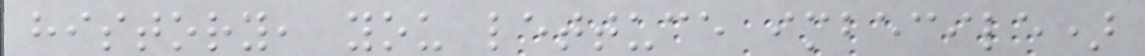history, you lettuce imbecile)
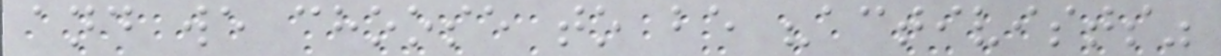and we choose to be "activists"
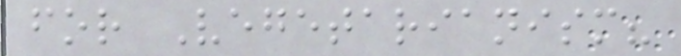for Vegetarianism?
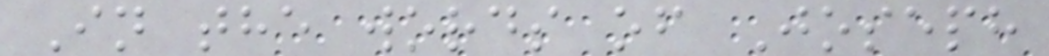In the words of Joseph
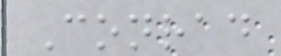Conrad
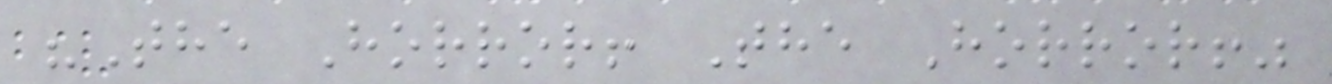"The Horror! The Horror!"
